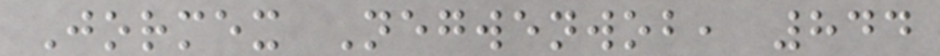Jormex Negwenwob, 844
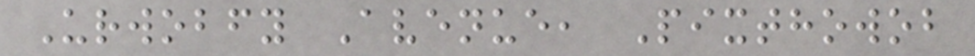Urwobfy Avenue, Pixthowob
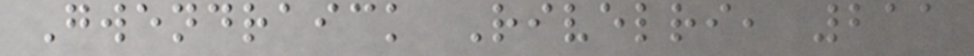Gwendraick Rivelri, 211
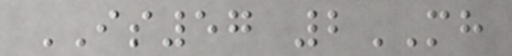IS57 2MH
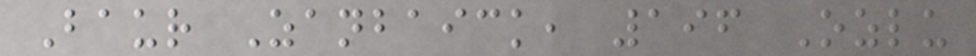Baur Zanbaick, 196 Ozlu
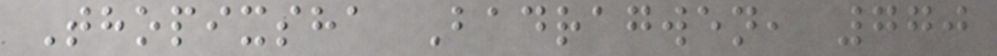Thopixsha Badragwen, 770
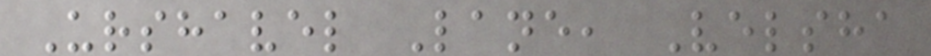Urshavel Lane, Velsha
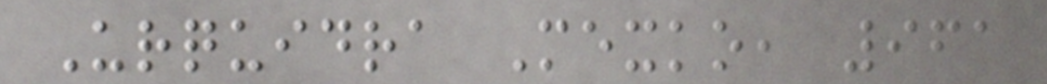Urquidra Mexko, 961
